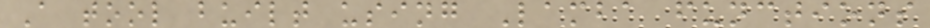A tool built using Lamba functions
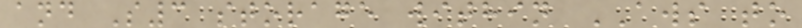and S3 storage within AWS to
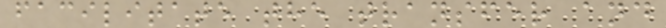facilitate the transfer and
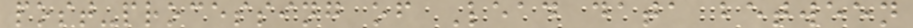post-processing of Lead data between
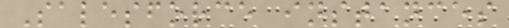Salesforce instances
